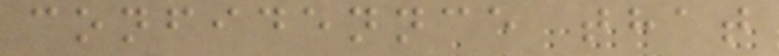confidennce that
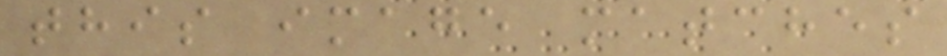this image matches
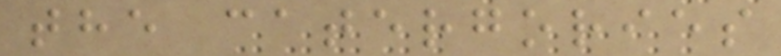the catergories
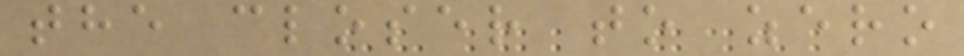the closer to zero
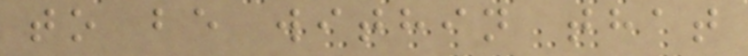to be within that
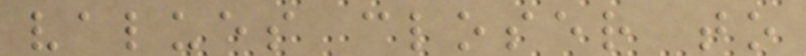values closer to
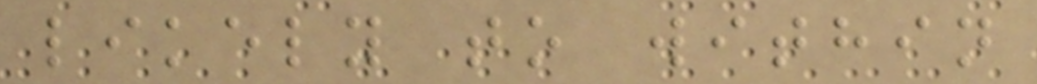likely to within
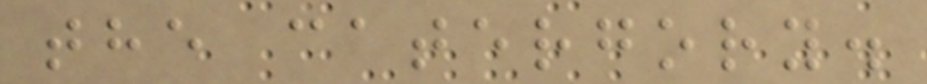the catergory.
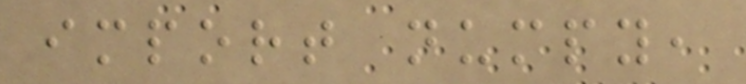import numpy,
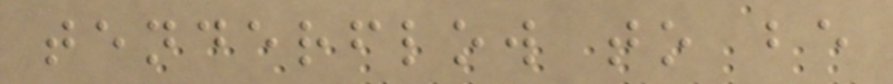tenderflow to be
